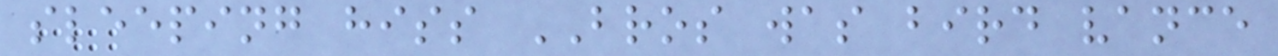sleeping hiss BROS was bird vance
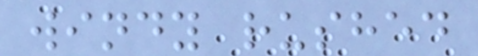windy rushed
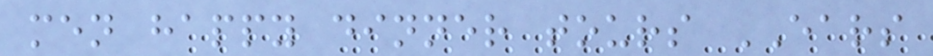men happy dinner tours EARS
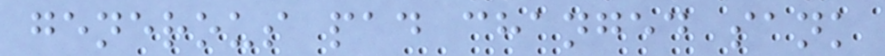generous pad changed sank
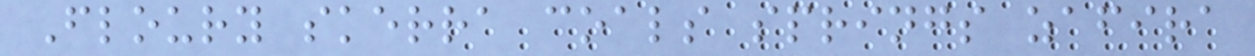Floury skerra coals springs zafira
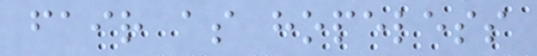fair as hopeless
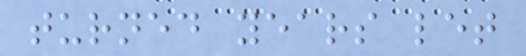turned years let
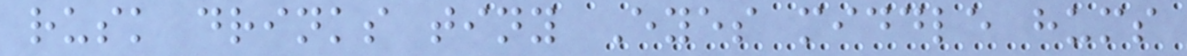rusk drinks tiny Eyes middle hums
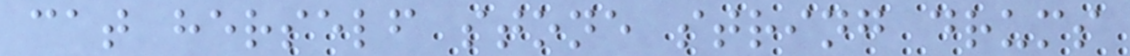cat herself stone string drums
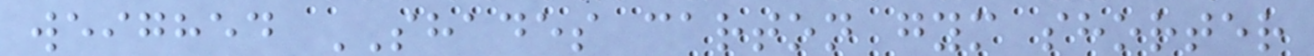weighed SHADES carton gym shorter
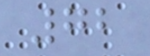72
